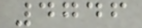4746
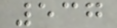537
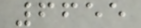6655
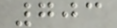703
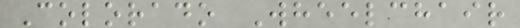Colorado Wheelchair
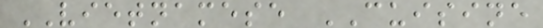VIETNAMESE CUISINE
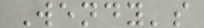Wendy's
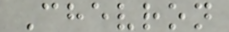Chevron
